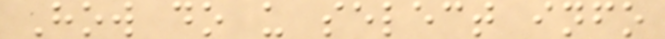How do u select info
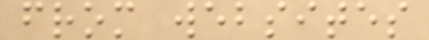from websites
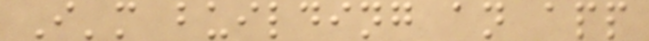I'm building an app
